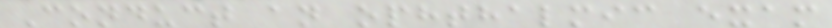Conduct an ophthalmic exam
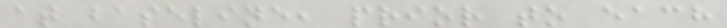at baseline, prior to each
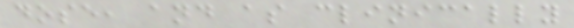dose, and as clinically
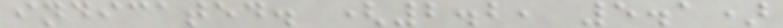indicated. (2.2, 5.1)
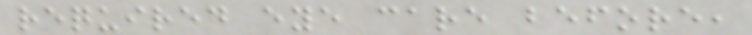required eye care before,
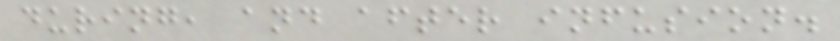during, and after infusion.
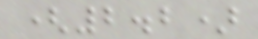(2.2)
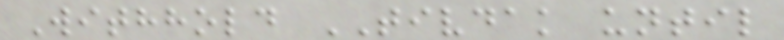Withhold TIVDAK until
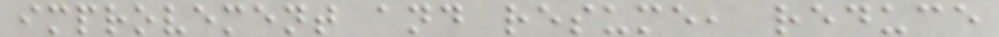improvement and resume, reduce
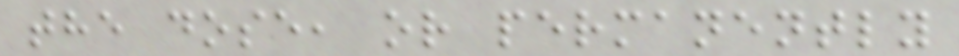the dose, or permanently
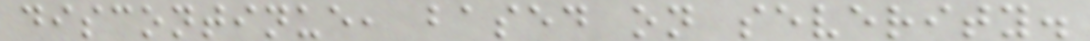discontinue, based on severity.
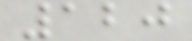120
